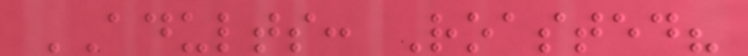ADULTS: Roasted?
